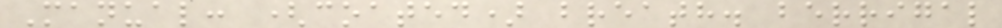Manual: (coated) breath. berrigal
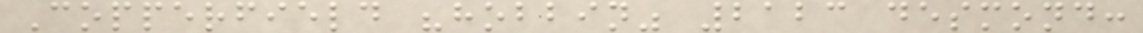Copperfield "hobbin" 2123 desmond:
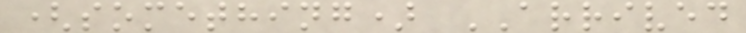(something) ARRIVED
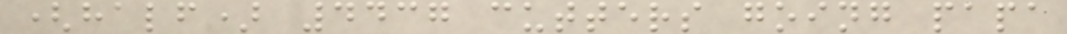(half) 4437 cutters going papa
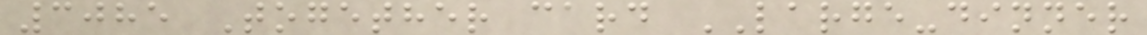3085 Together card LARGE-dinner
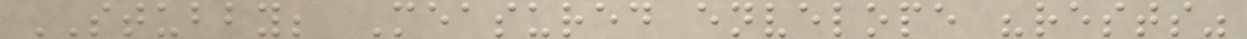STUBBY; Measured envelope "rests"
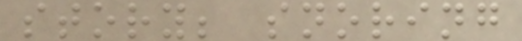story; snoring
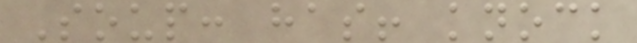Soup: has! knock
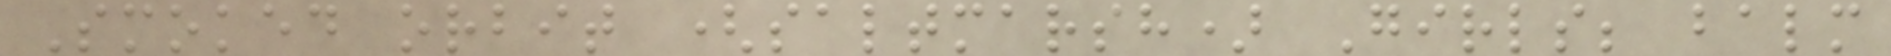Smoked orbit (saltmarsh) Girls; balm
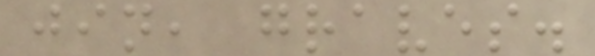jin, graves.
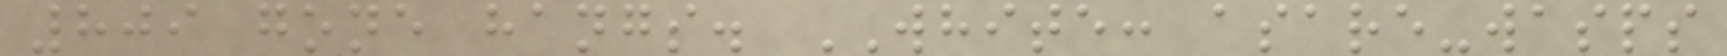809 gone hangs. WHITE: asare-wasps
